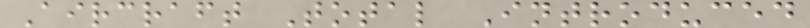Aircraft Total Introduced
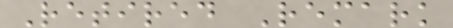Retired Remark
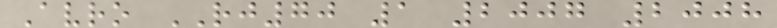Avro RJ70 1 2007 2008
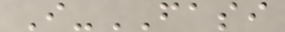I-FASI
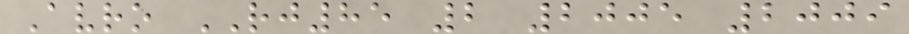Avro RJ85 2 2005 2009
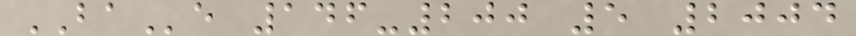BAe 146-200 5 2004
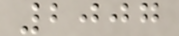2007
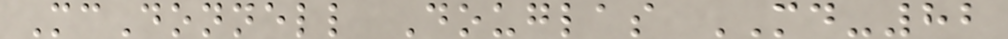McDonnell Douglas MD-82
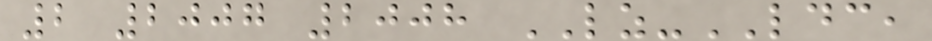2 2007 2008 LZ-LDC,
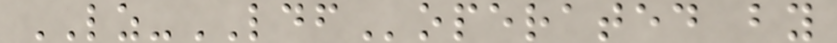LZ-LDFoperated by
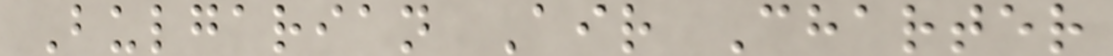Bulgarian Air Charter
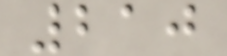210
